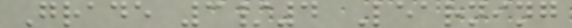Grade 3/4 Learning
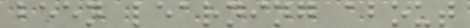been learning about
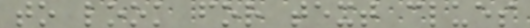to look for text clues
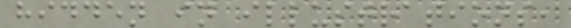hidden in illustrations,
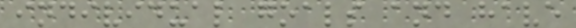individual goals and have
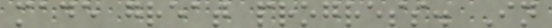made great progress. In
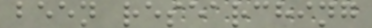been researching
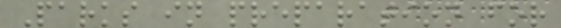Parks in preparation for
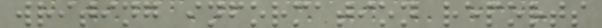writing information reports
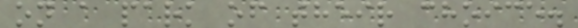on a park of their choice.
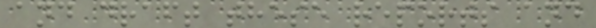and draft these reports and
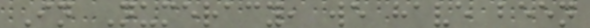In Numeracy, we have been
